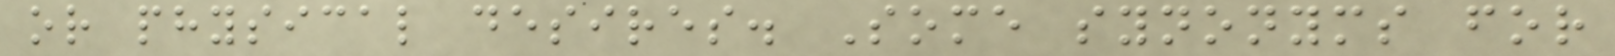or physical desires. Some synonyms for
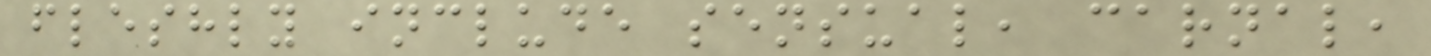fleshly include sensual, carnal,
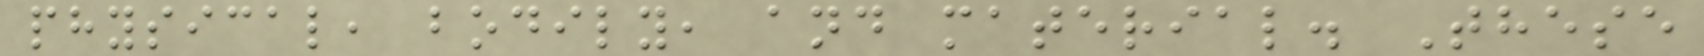physical, bodily, and material. These
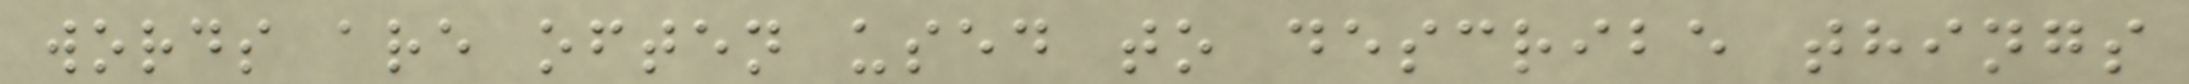words are often used to describe things
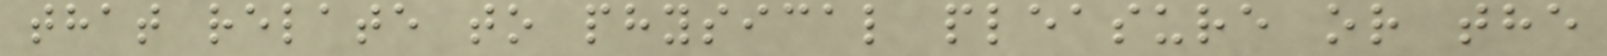that relate to physical pleasure or the
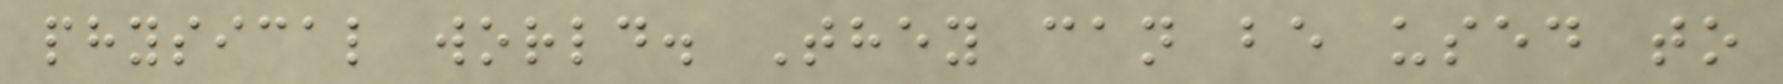physical world. They can be used to
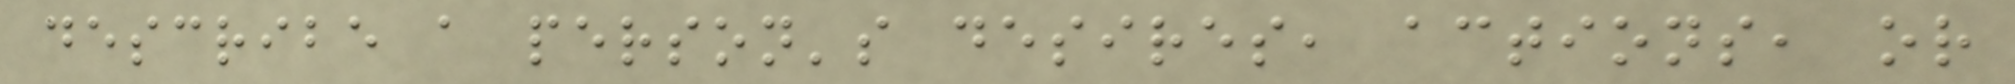describe a person's desires, actions, or
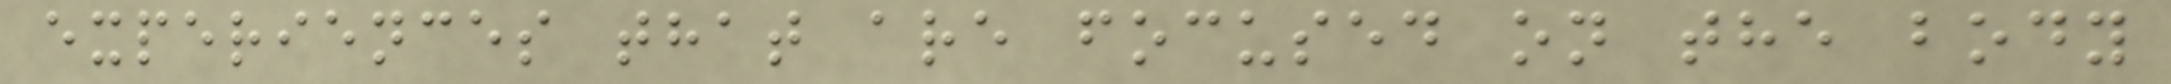experiences that are focused on the body
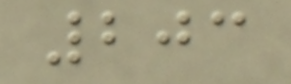203
